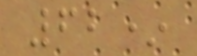62*
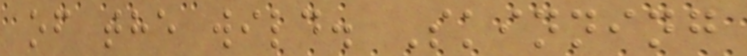of the wild. Skinning
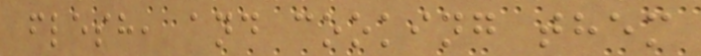flesh, and cooking them
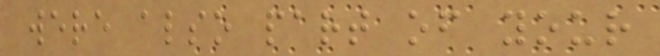were also part of your
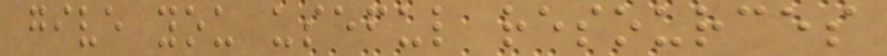give you useful resources
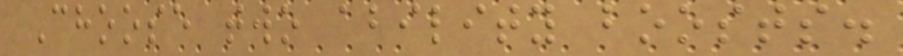Choose two ability boosts.
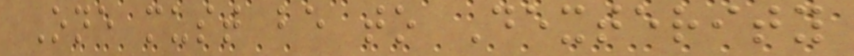One must be to Dexterity
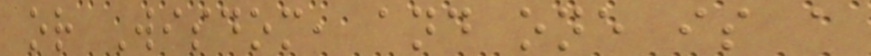or Wisdom, and one is a
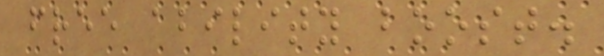free ability boost.
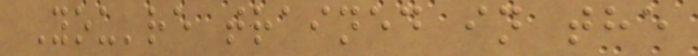You're trained in the
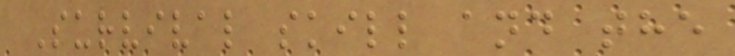Survival skill and the
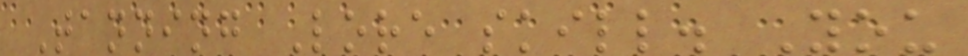Tanning Lore skill. You
